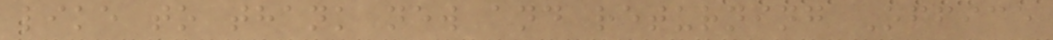like to thank new and returning Office
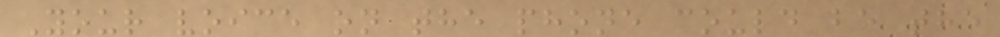Your voice on the phone could be the
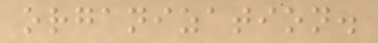organization.
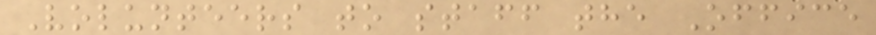Volunteers to staff the Office
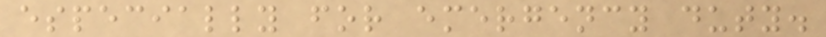especially for emergency duty.
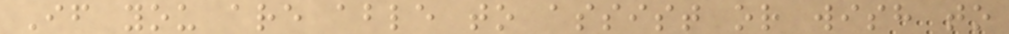If you are able to assist or wish to
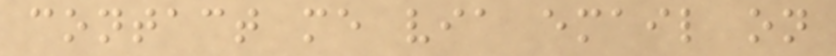contact me via email on
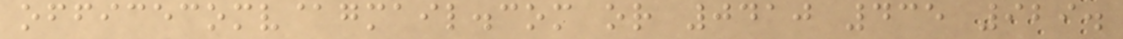officecomv@gmail.com or 0410 435 929.
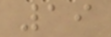19
